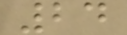24
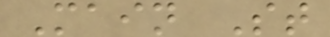Main St
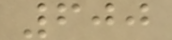600
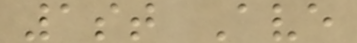1st Ave
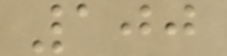100
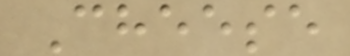Cheese
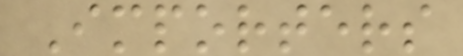Importers
